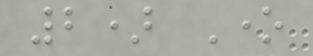2) One
